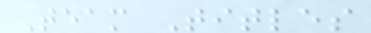Team Titles
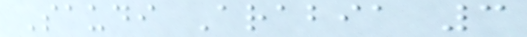Saudi Arabia 3
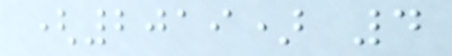(2019) 4
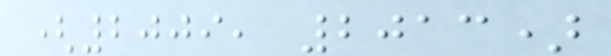(2009, 2013)
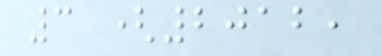3 (2012,
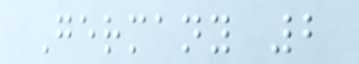Germany 2
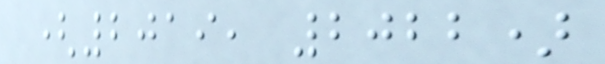(2019, 2022)
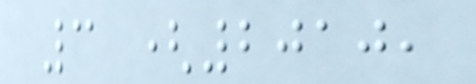3 (2010,
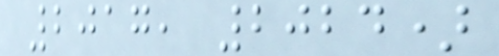2017, 2024)
